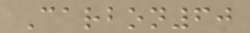Carbon60
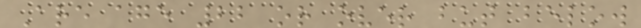Are age 22 or over but below
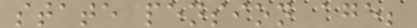state pension age;
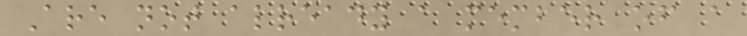Are not already a member of a
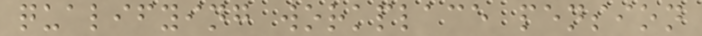qualifying workplace pension
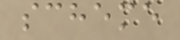scheme
